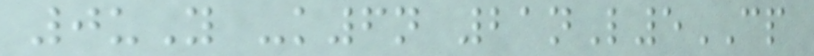0uY -k6n 21nL5CP
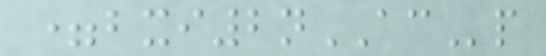=bxi2nACp
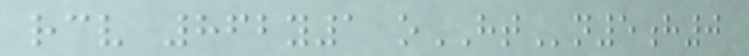rcv 862y1 oHTn5h0
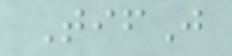TifJ
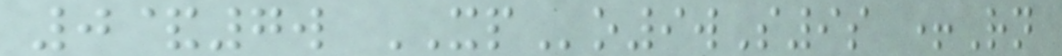0&7w XPo9wS9s +Rn
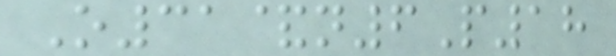O31&n6P18
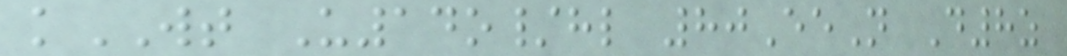kWT U14o/hl 80EeN D8z
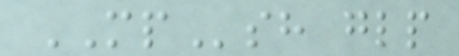MPsh glp
